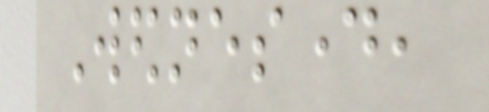Wednesday,
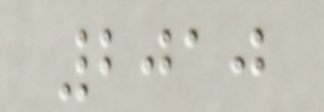2010
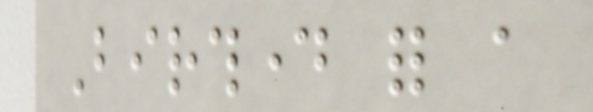Birthday for a
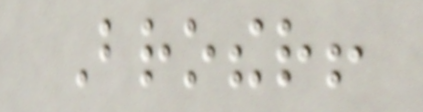Brother!
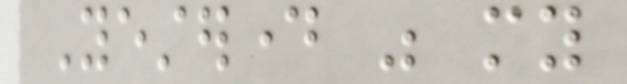Yesterday was my
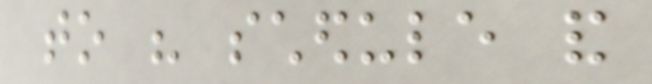to his schedule and
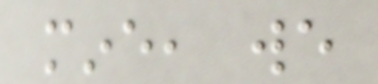mine, we
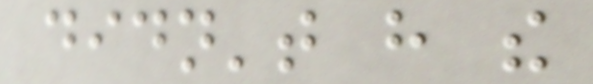didn't have the
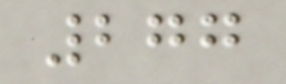277
